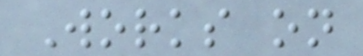Works on
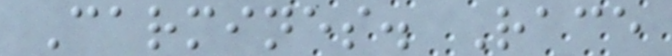Carmines. Race
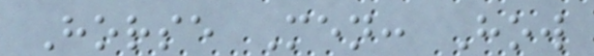Horse Men: How
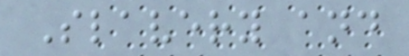Slavery and
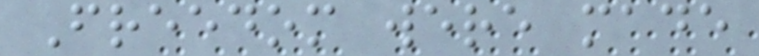Freedom were made
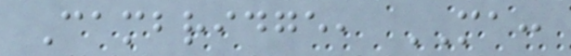Cambridge, MA:
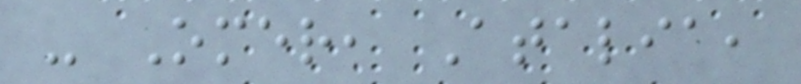- Omer, Atalia,
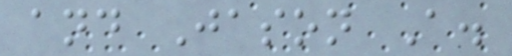and Jason A.
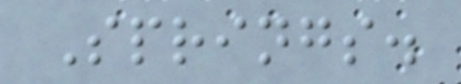Springs.
